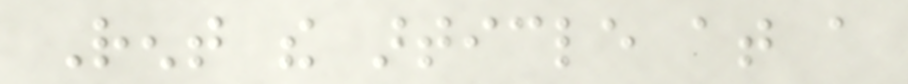Rent the article at a
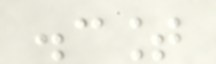discount
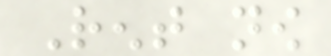Rent now
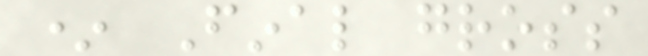* Final gross
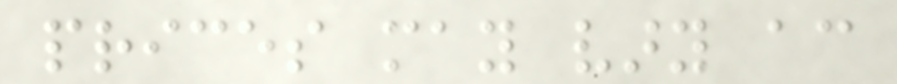prices may vary according
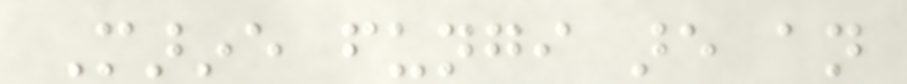Marine fungi are an
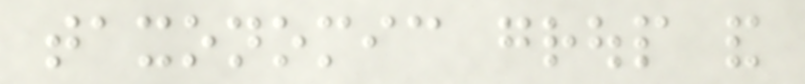taxonomic group and
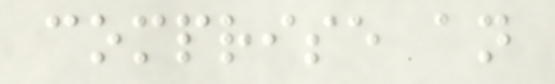comprise an
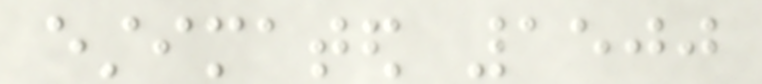estimated 1500
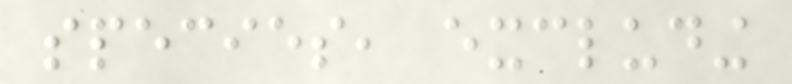species, excluding
